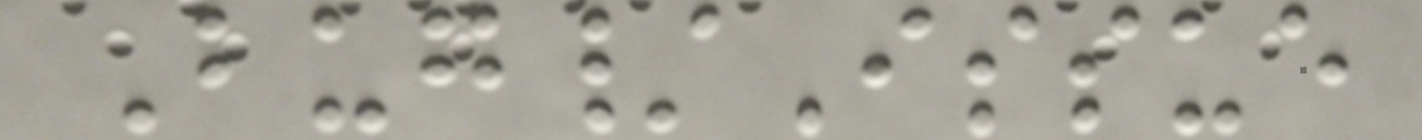Bug/Issue
